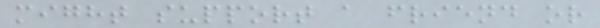might support a friend or
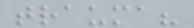trauma?
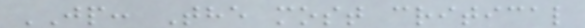JP: The most critical
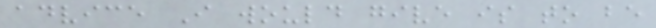advice I would give is to be
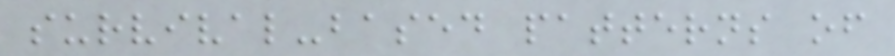survival-based patterns of
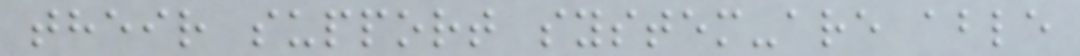their support system-are able
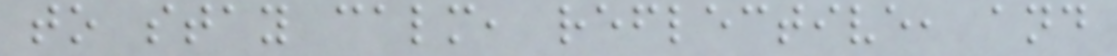to stay calm, reflective, and
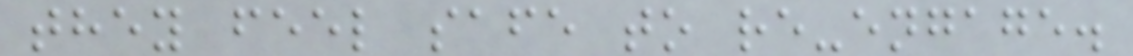they feel safe to re-engage.
